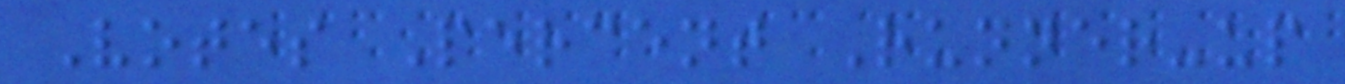Votes Percent Runner-up
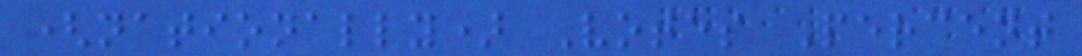(nationally) Votes Percent
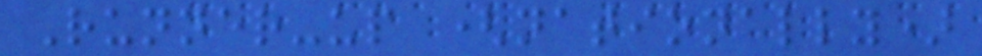Runner-up (nationally)
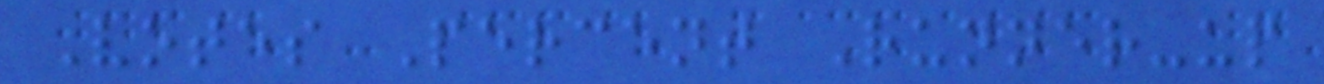Votes Percent Runner-up
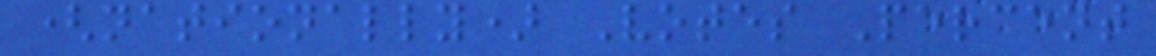(nationally) Votes Percent
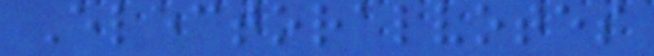Electoralvotes
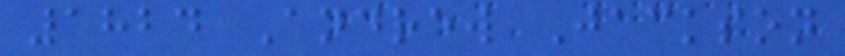1824 Andrew Jackson
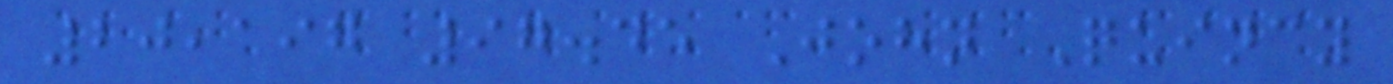20,197 97.45 John Quincy
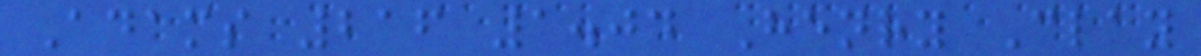Adams 216 1.04 Henry Clay
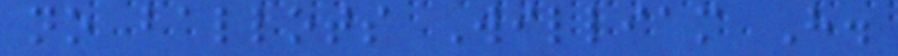no ballots William H.
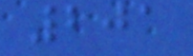201
